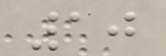10
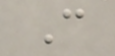C
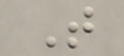T
